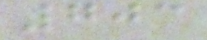703
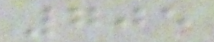705
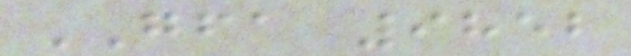GFA 9852
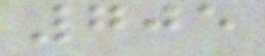705
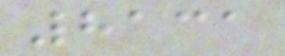8131
